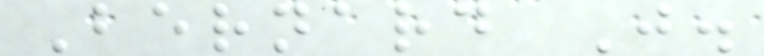Bernard J.
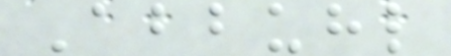Abbuhl
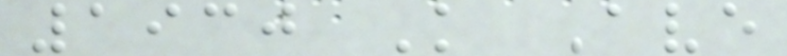1930 K Ave
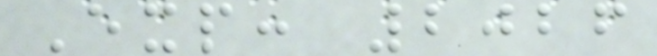Exp: 2026
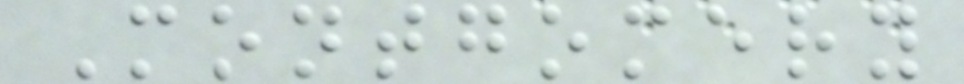Montgomery
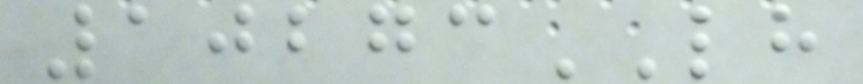10273LH
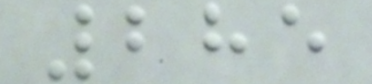285
